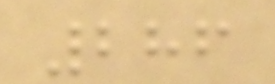286
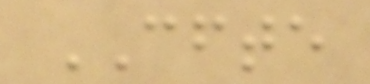CFTE
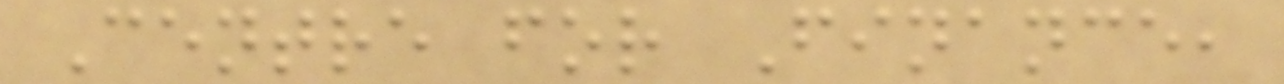Centre for Finance,
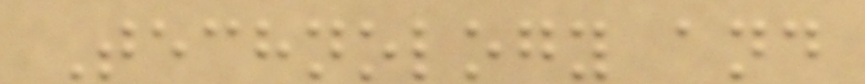Technology and
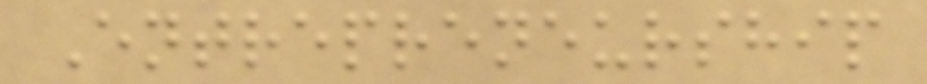Entrepreneurship
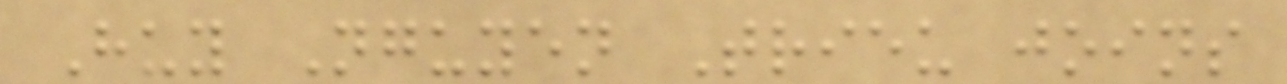Huy Nguyen Trieu joins
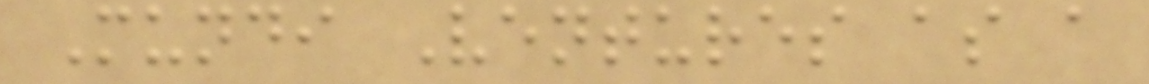Mundi Ventures as a
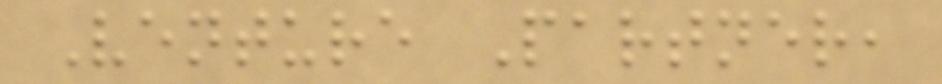Venture Partner,
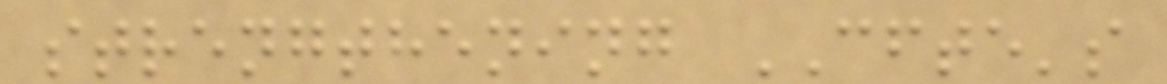strengthening CFTE's
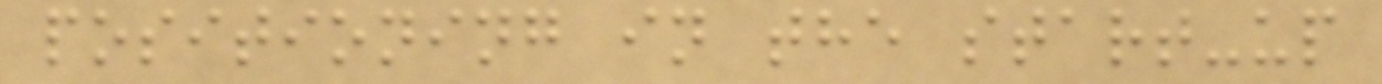positioning in the start-up
